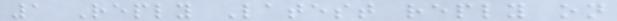1 Reply Latest reply on
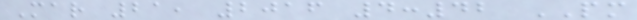Mar 21, 2016 4:42 PM
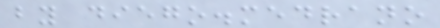by diego.medrano
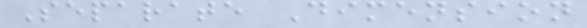Separate Dimension
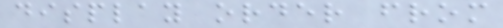display order from
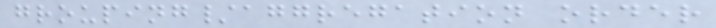grouping/aggregation order
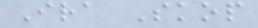Ira Skop
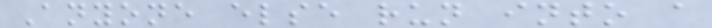Anyone else run into a
